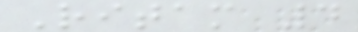Ritam 4
